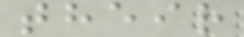their
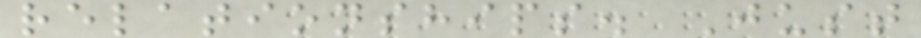relationships. Just
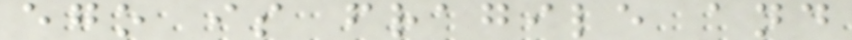ego is fragile and
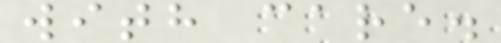with care.
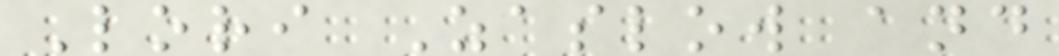Lori Zaslow and
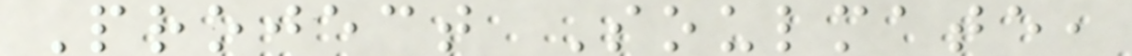Project Soulmate,
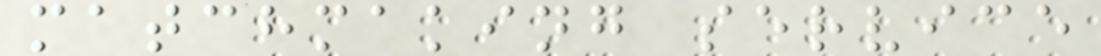matchmaking service
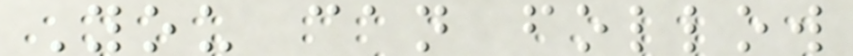You can follow
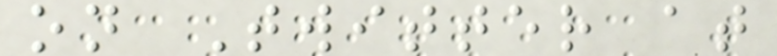on Twitter at
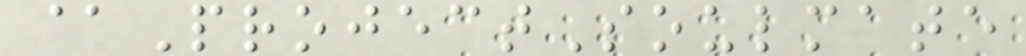@ProjectSoulmate
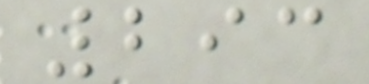293
